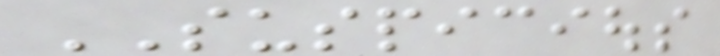SUSPICIOUS
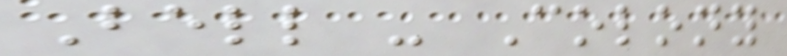Bell - Colony
